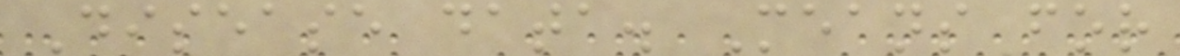Disease data. Means for
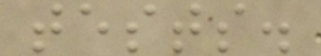tests.
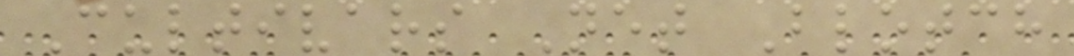Cultivars Net Blotch
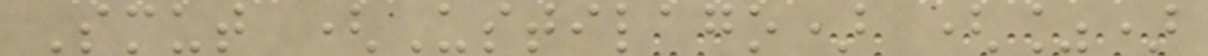Smut (Ustilago) (%)
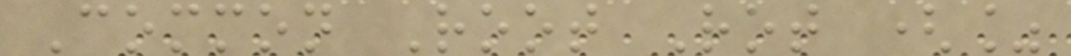Common Root Rot (%
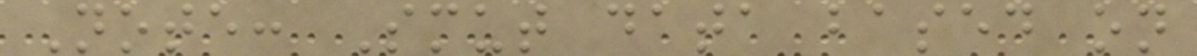Note: Smut data based on
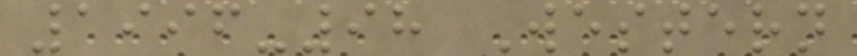1996-98 Western
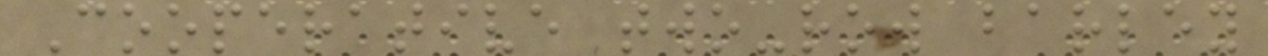Cooperative two-row barley
